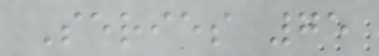Series 75
